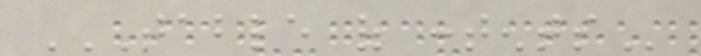TABLE OF CONTENTS
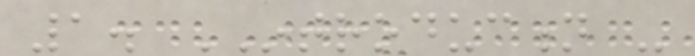1. INTRODUCTION -
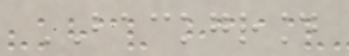BACKGROUND
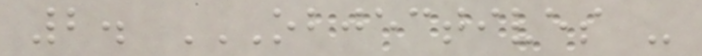2. OBJECTIVES -
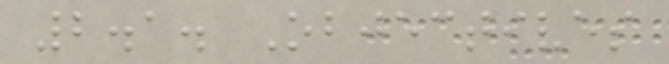2.1. Objectives
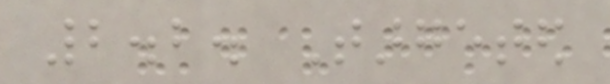2.2. Targeted
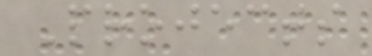Projects
